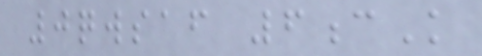0qwsaf 6cK
